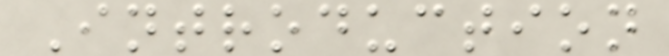Introduction
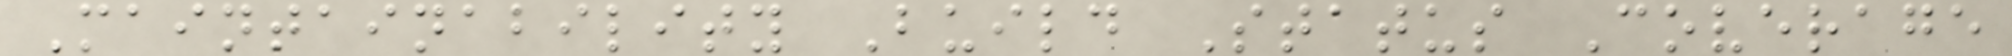Maintainability Build Status Coverage
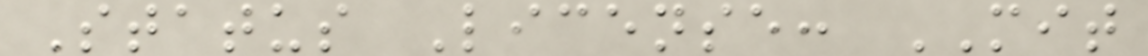Status License: MIT
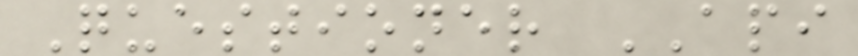Questioner API
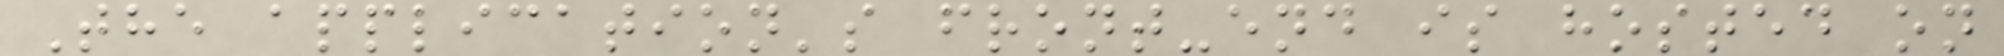The application's front-end is hosted on
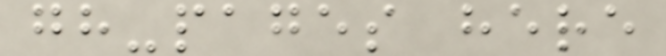gh-pages here
